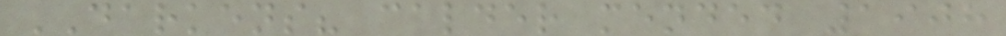DARKENS? calder mended 1908
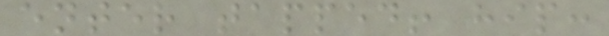enter tapped! hip:
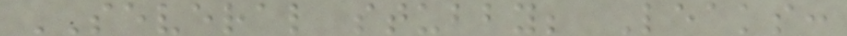SEVERAL stubby; Leaks:
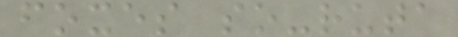foxes so-ruta
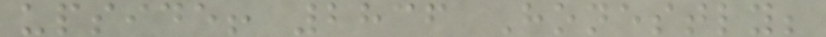upside! 2836 Honestly;
